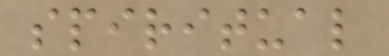spiritual
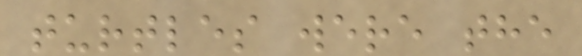turtles were the
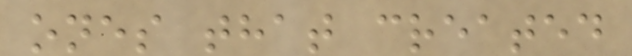ones that created
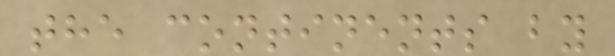the continents by
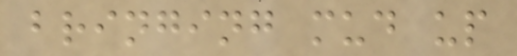bringing mud up
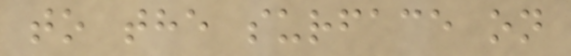to the surface on
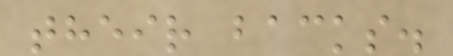their backs.
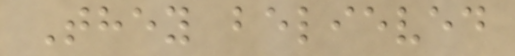They believed
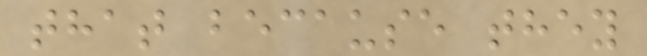that because they
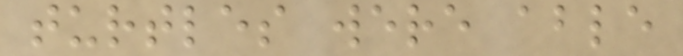turtles were able
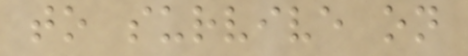to survive on
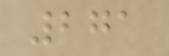271
